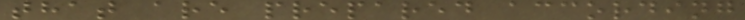that are prepared according
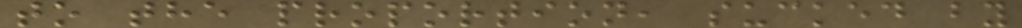to the proportion, sucked by
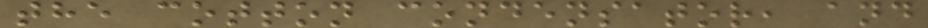the cotton condensator, and
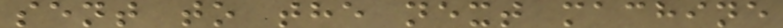sent to the next machine
